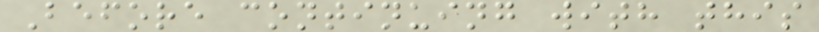Before continuing with this
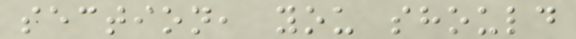section, you should
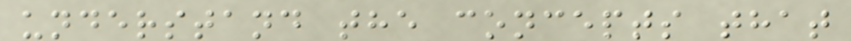understand the concepts that
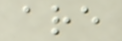are
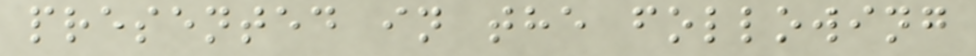presented in the following
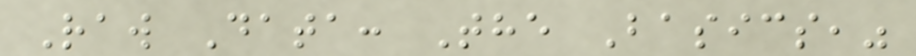Raw Data: The Basics,"
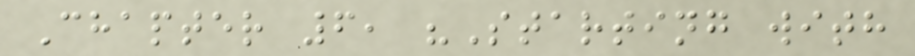Chapter 6, "Starting with
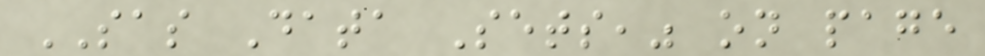SAS Data Sets," on page
